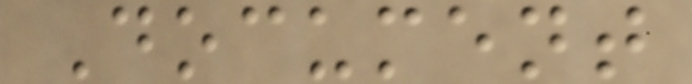Document
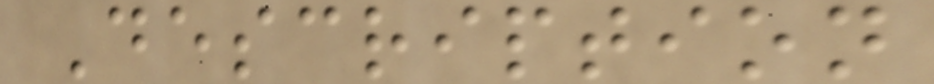Description
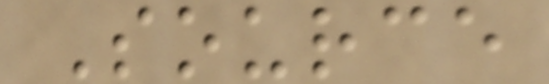Source
